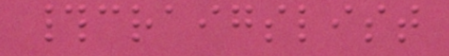#craigslist
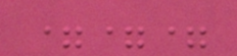===
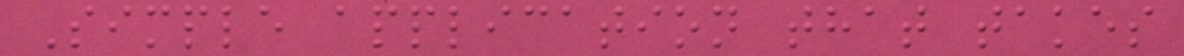Simple application that takes
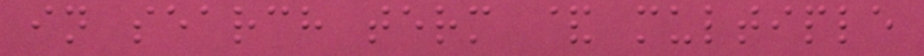in search term & multiple
